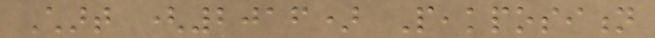Chart (2016) Peakposition
